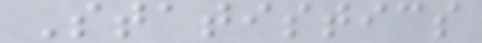Statistics
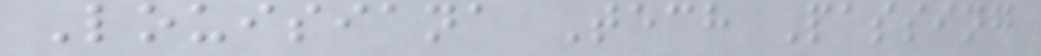Louisiana Tech Passing
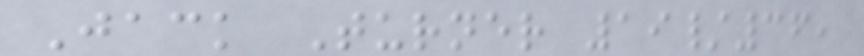Jack Turner 19/36,
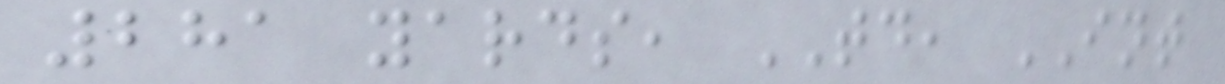281 yards, TD, INT
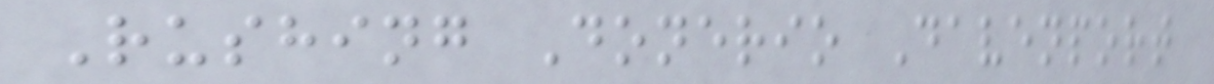Rushing Donerio Davenport
